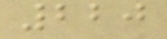220
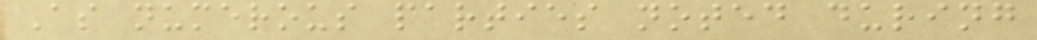As numerous parties noted during
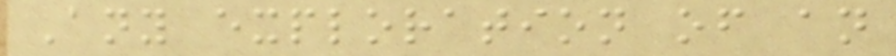Any exploration of an
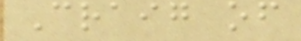Craig of
